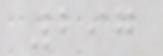297
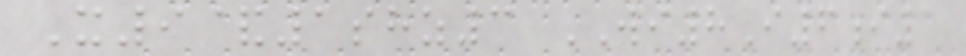X9&1shz3 WI8I6i1
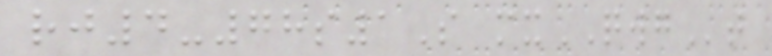rj4-78s1S mxQWGt
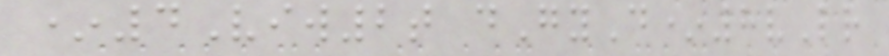*4Viw2t dGyD*8vLr
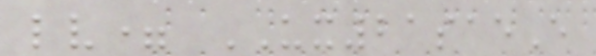lv= UX21saeE
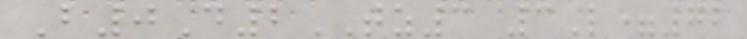B0D2TZ3 3L=72
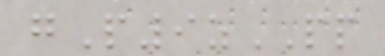gP9zPP
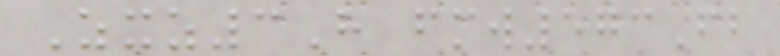Zxz3H fmw573Fb
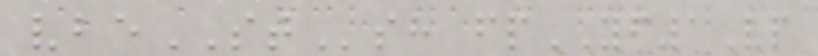vbeSTsh fpYF1Vp
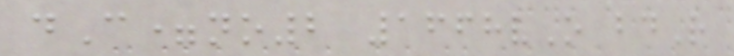dC=no2 1668vO bdR
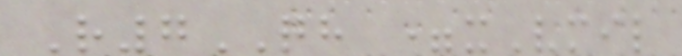R7QH =xVmil
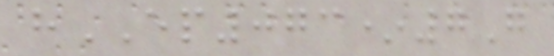hEP073*7G
